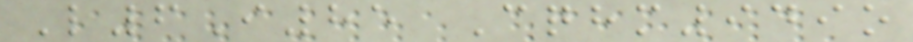L6I85 Cqhm949o
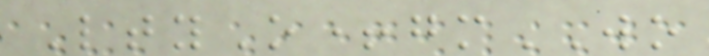LtyO+gmWO
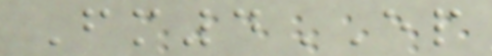Fm4EP
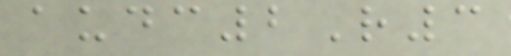audc2R3
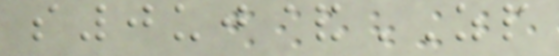s0uj&ZP
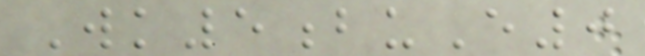Wk5buE0
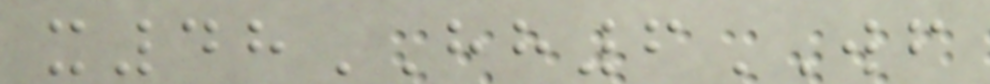x48HH6WF
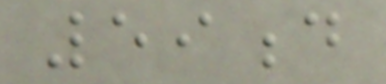59d
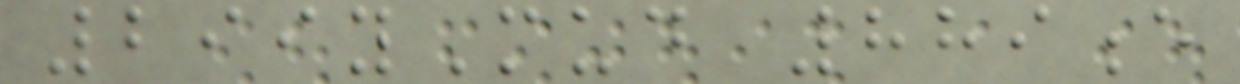299yMud 889e
